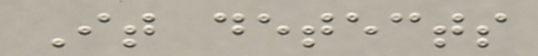It detects
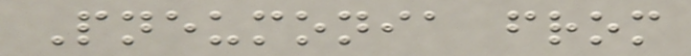Pneumonia from
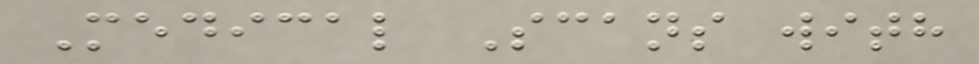Medical Scans with
